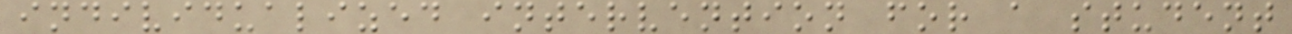individualized intervention for a student
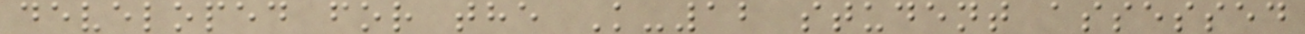developed for the K-12 student assessed
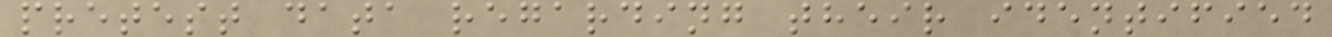pretest data regarding their identified
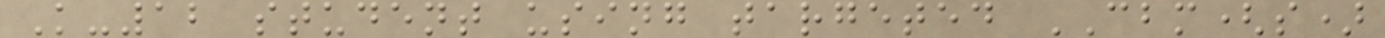K-12 student using targeted CBM(s)
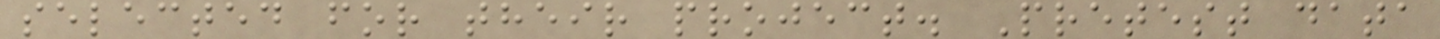selected for their project. Pretest data
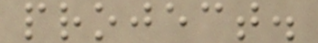project.
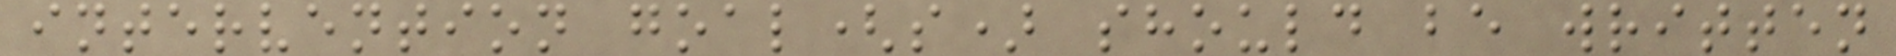intervention goal(s) should be written
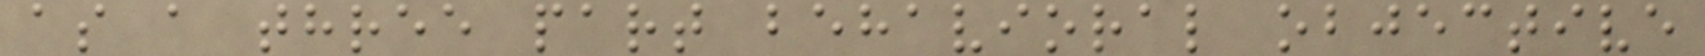as a three part behavioral objective
